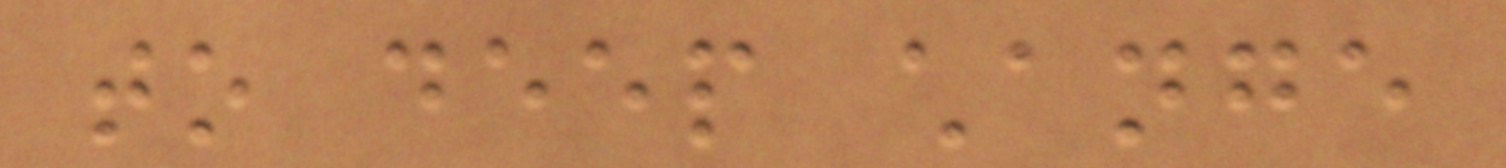to deep change
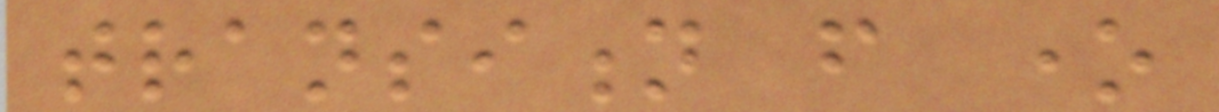transition from one
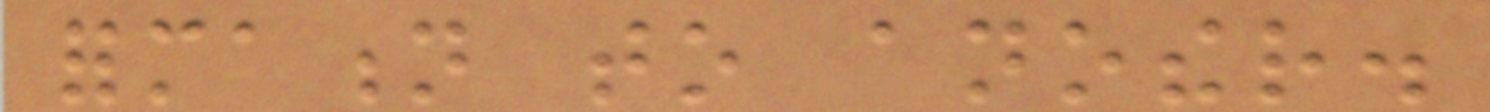formation to another.
